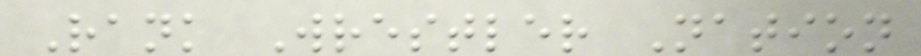Rank Wrestler Nation
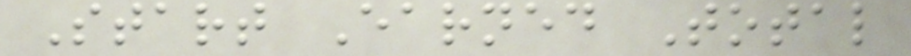Start Earned Total
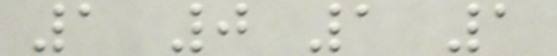1 0 1 1
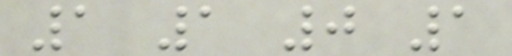1 1 0 1
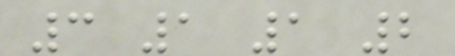3 1 1 2
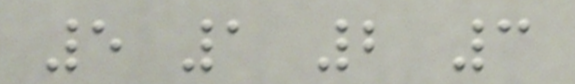5 1 2 3
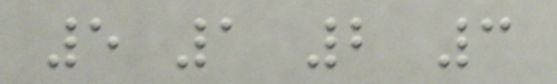5 1 2 3
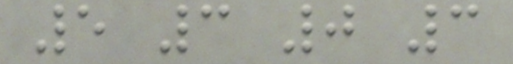5 3 0 3
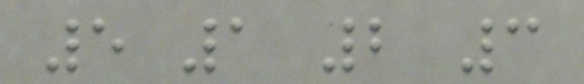5 1 2 3
